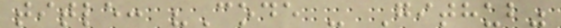title: "Code - Github"
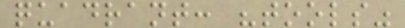quadrant: "tools"
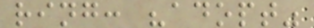ring: "adopt"
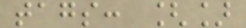tags: []
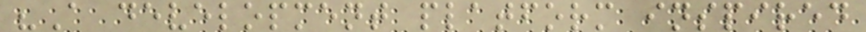"A development platform inspired
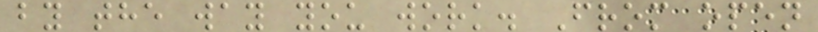by the way you work. From open
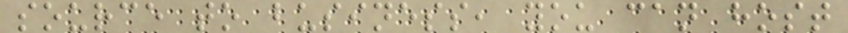source to business, you can host
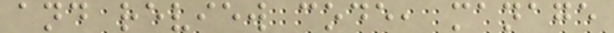and review code, manage
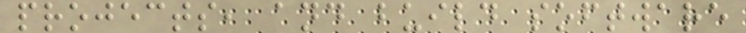projects, and build software
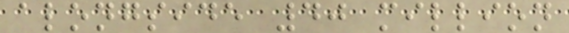alongside 40 million
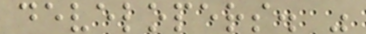developers. "
